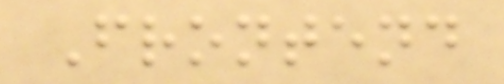Frontend
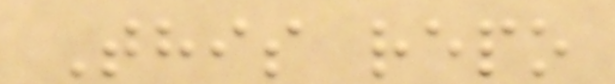This repo
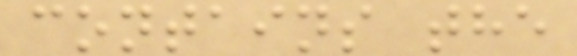contains the
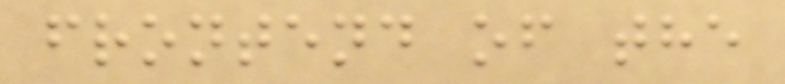frontend of the
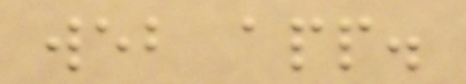web app.
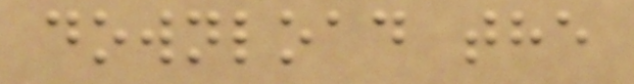download the
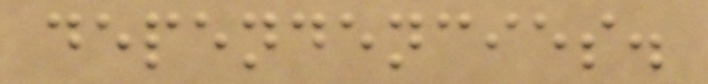dependencies.
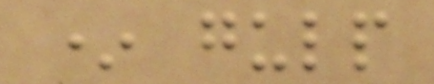* gulp
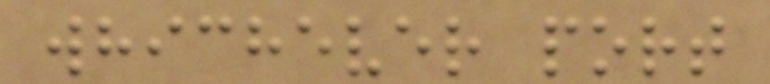whichever port
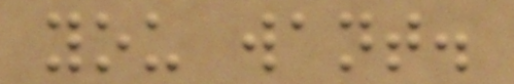you want.
